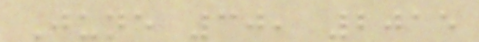June 30, 2015
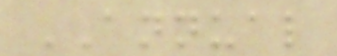ANNUAL
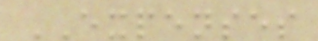EXPENSES
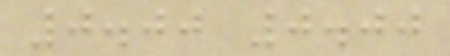0.00 0.00
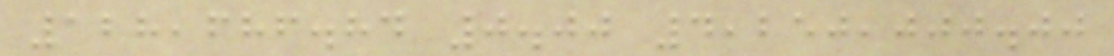128,686.84 0.00 4,250,000.00
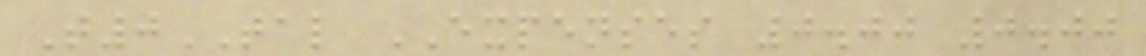T0TAL EXPENSES 0.00 0.00
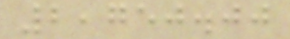2,750.00
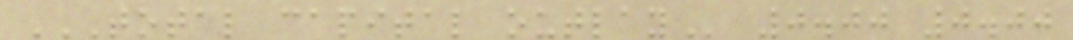TOTAL CAPITAL OUTLAY 0.00 0.00
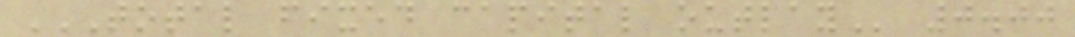TOTAL FIXED CAPITAL OUTLAY 0.00
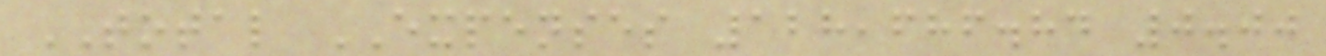TOTAL EXPENSES 128,686.84 0.00
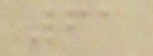61
